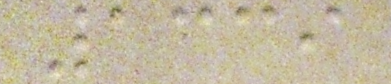1339
